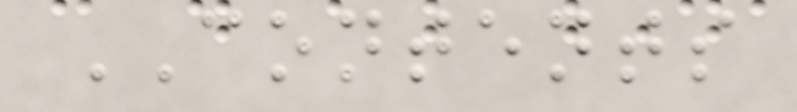CONTENTS
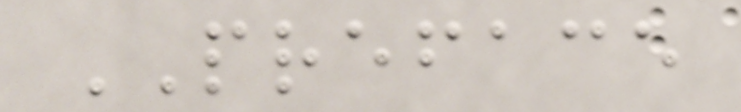PREFACE
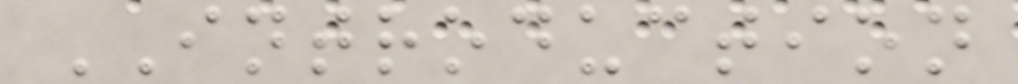INTRODUCTION
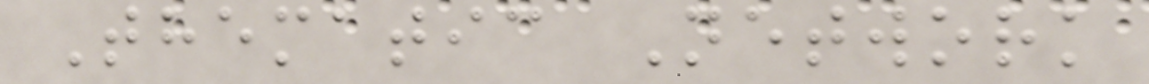Thematic Network
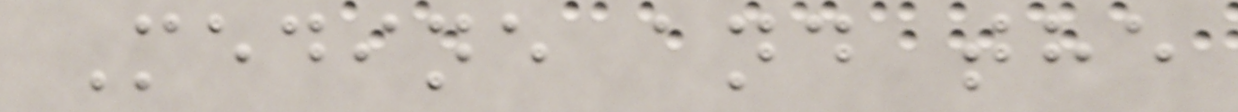Medine and the
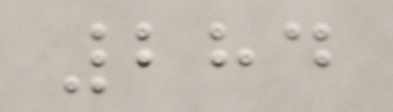284
